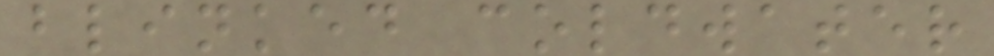blinked coldwater
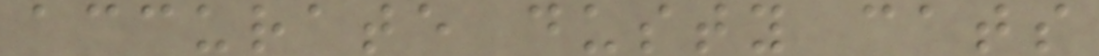accurate dusty cats
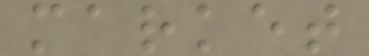market
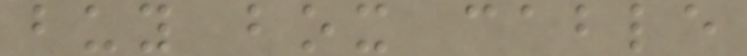buy box cable
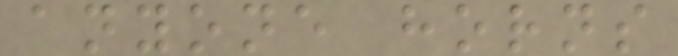anyone horns
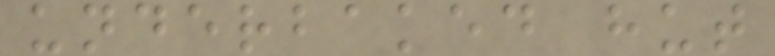underbaked hut
